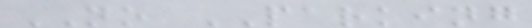NO PARKING
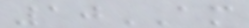10AM
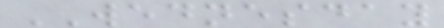WEDNESDAY
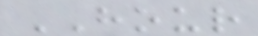HOUR
